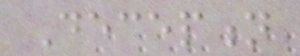Deception
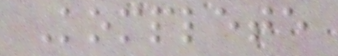Komplete
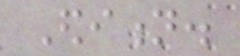Edition.
